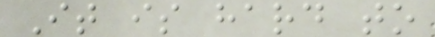It is hard to
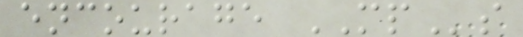encourage MPs
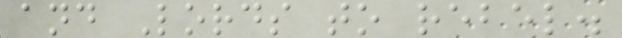and Lords to rebel.
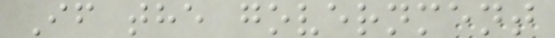If the government
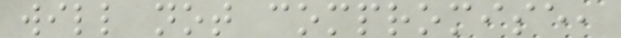will not compromise,
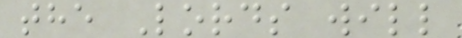the Lords will
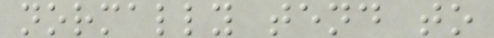normally tend to
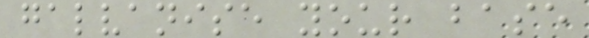galvanise your base
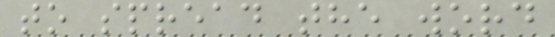to spread the word
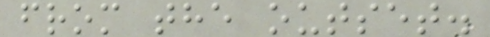from the outset.
